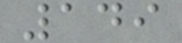149
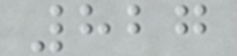827
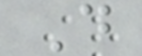D
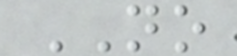NO
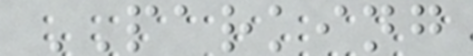PARKING
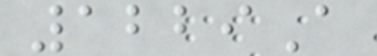1229A
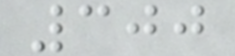300
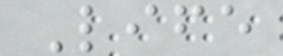Life
